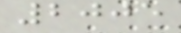2005
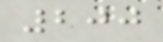200
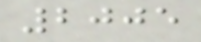2005
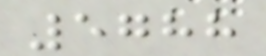5788
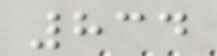834
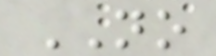NO
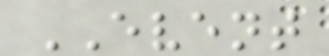EVENT
